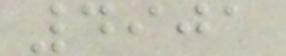4901
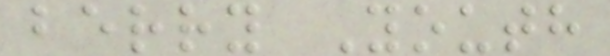berry Youth
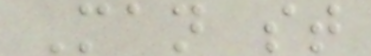Man st
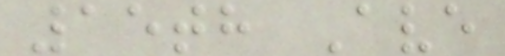15th Ave
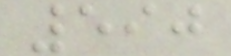590
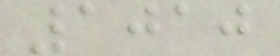1010
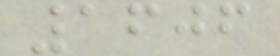1606
